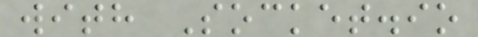with Socket.io
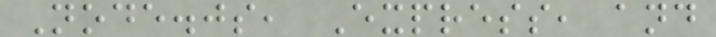Node.js, Express, and
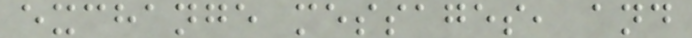exchange messages, and
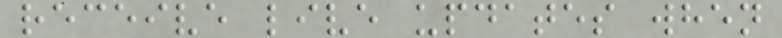receive live updates when
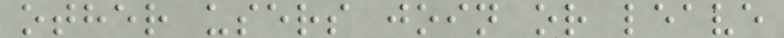other users join or leave
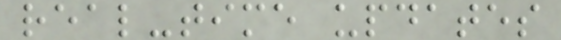real-time updates
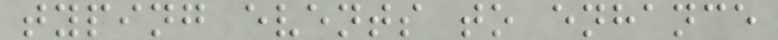typing events to enhance
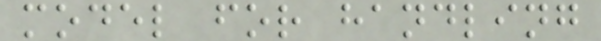model for handling
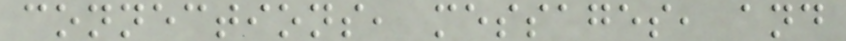connections, messages, and
